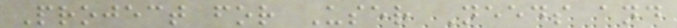Project for User Needs and
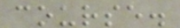course.
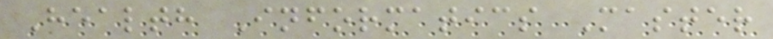Health Informatics Master
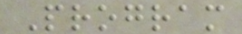Program
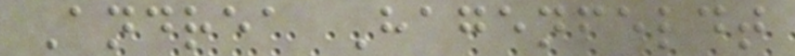Andrea Hagenfeldt
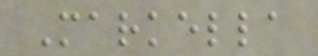Markella
